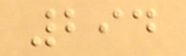294
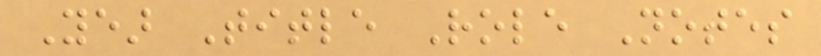Year Title Role Notes
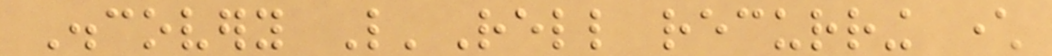Discovery L'Rell recurring character
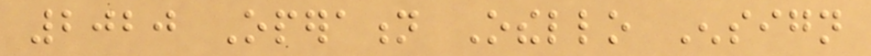2020 Operation Othello Ensign
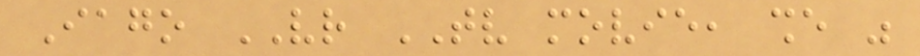Iago VR TV movie, she was
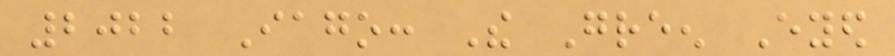2022 Iago: The Green Eyed
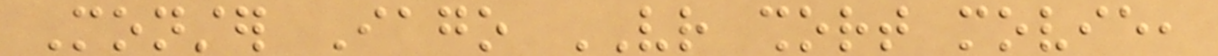Monster Iago VR short movie,
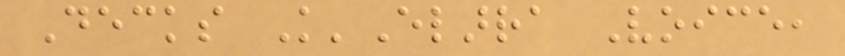Decks K'Elarra Voice,
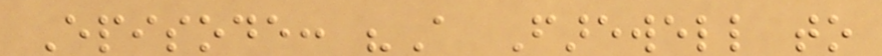Episode: "A Farewell to
